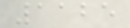1125
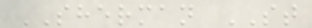SHERMAN ST
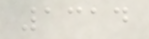1314
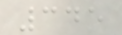345
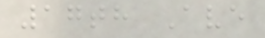17th Ave
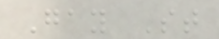Gay St
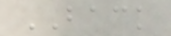BACK
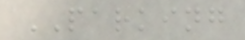PARKING
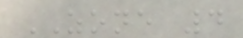ZONE 4
